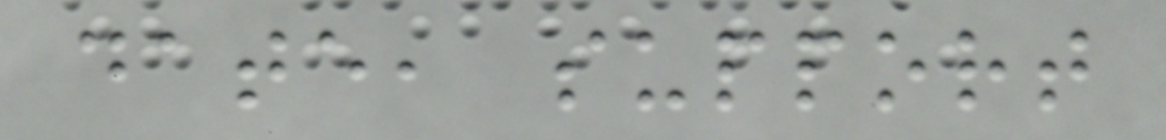date, support
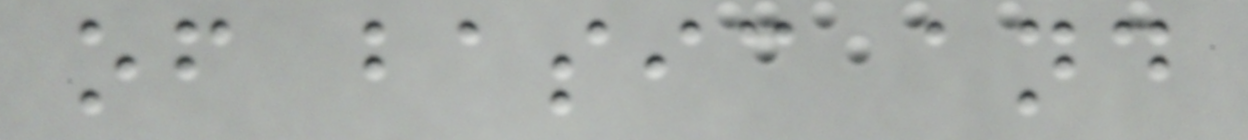of basic and
